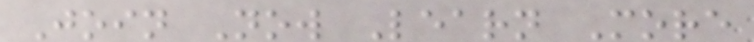Join Now Learn More
